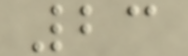23
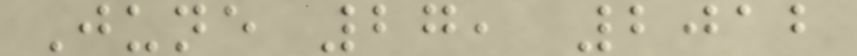June 27, 2012
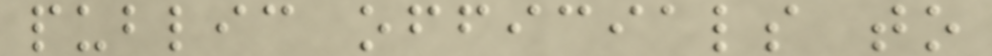public officials to
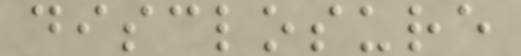disclosure
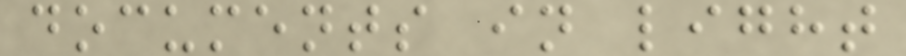documents in light
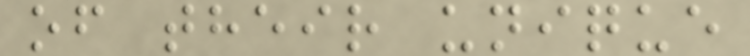of their unique
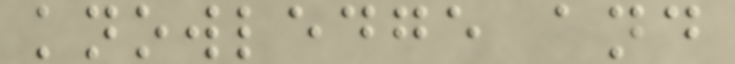knowledge and
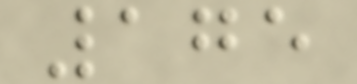175
